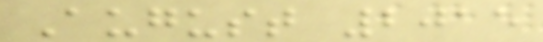August 2015
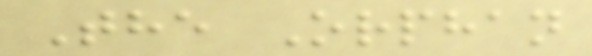The Orphan
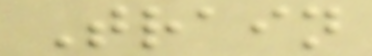Train
